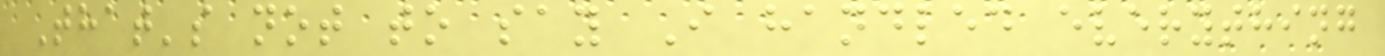That's not to say I handled everything
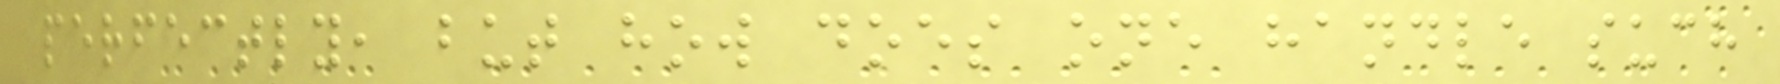perfectly, but how does one handle such
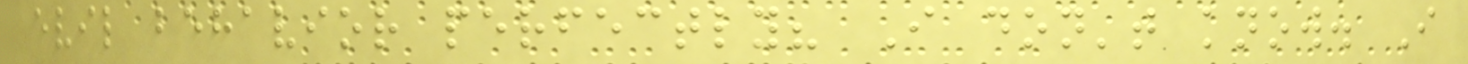evil behavior perfectly? I don't know. I
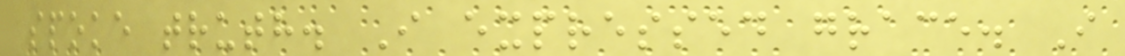spoke truth. I expressed grace. I
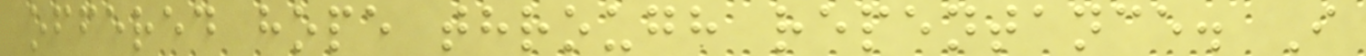offered hope through repentance. I
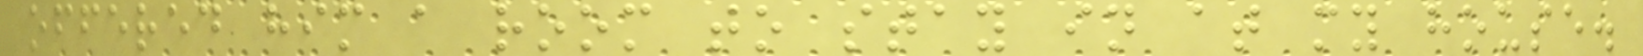offered him a room to stay in at my house.
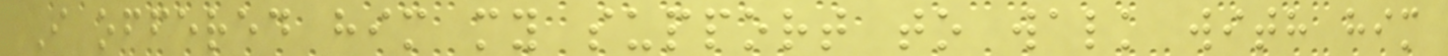I offered him my support to walk with him
